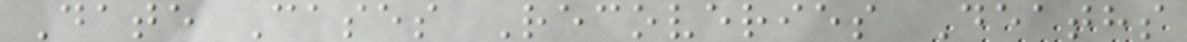Date Cases Recoveries Deaths
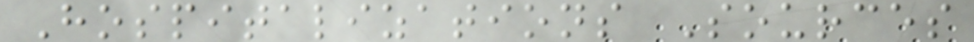Hospitalizations Sources
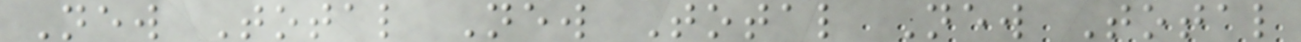New Total New Total New Total
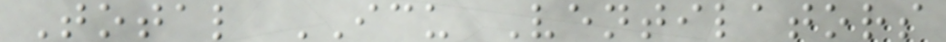Total ICU Ventilators
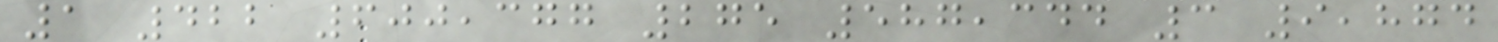1 422 600,377 275 587,344 3 9,874
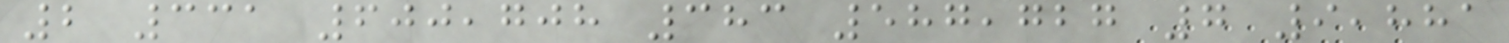2 331 600,708 383 587,727 7 9,881
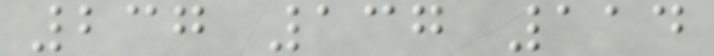237 137 114
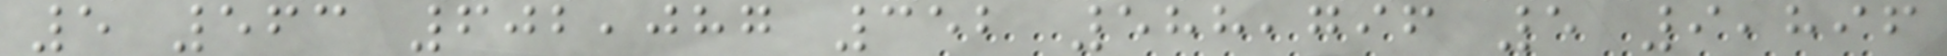5 563 602,087 352 588,796 5 9,896
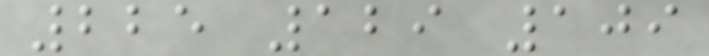225 129 109
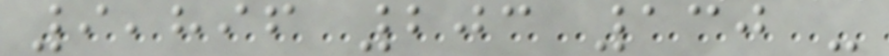9,896 203 130 -
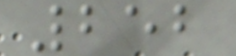252
